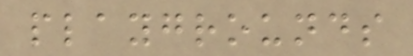playgrounds
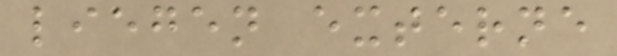liegen externe
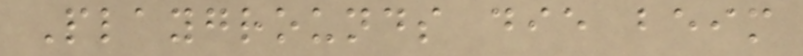Playgrounds die beim
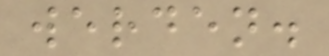werden.
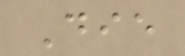Die
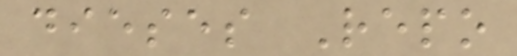dieses Repo
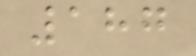187
